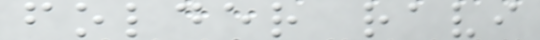folder ravi
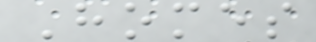Homes
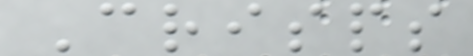Crisps
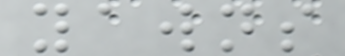yawns
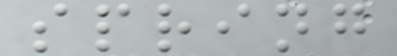spring
